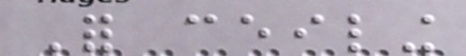For ceiling
